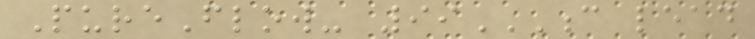PureFlow- 99C LEAD
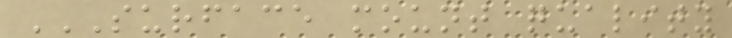SURFACE MOUNT QUALITY
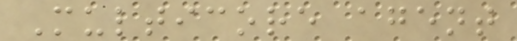Multicore agent
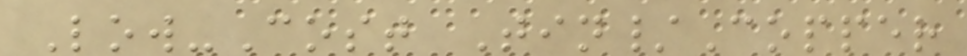Low-Cost Tin/Copper
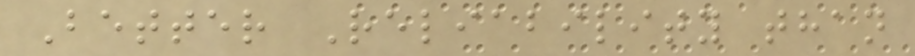Better Reliability than
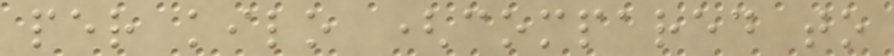per kilo (compared to
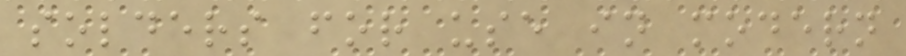solders for use in modern
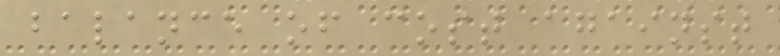balance of cost against
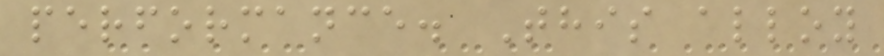performance. This alloy
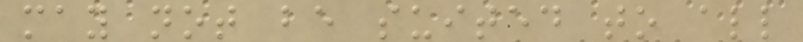may not be suited to all
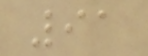91
